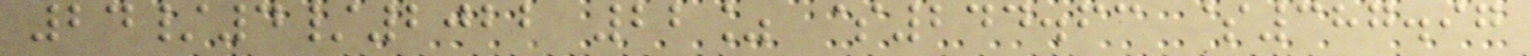24/4/2022 22% $244.63 $387.97
